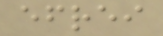efrei
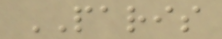PARIS
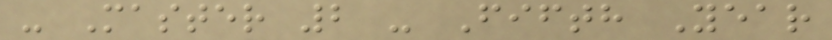- Master 2 - Fifth Year
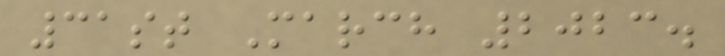31st March 2023.
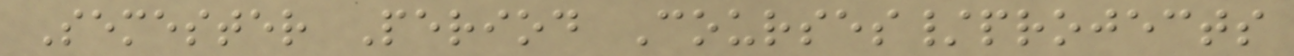Semester Period Courses/projects
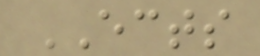ECTS
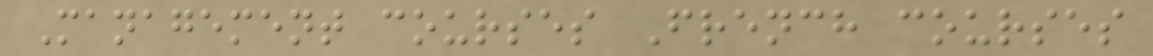Management courses French courses
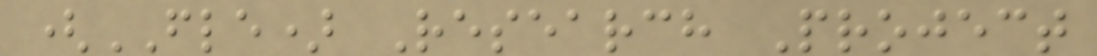(FLE) Research Project
